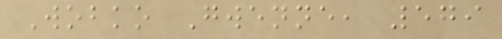Wobko Gwenne, 579
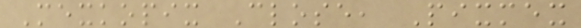Mexkopix Close, Pixmex
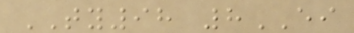TY98 8EI
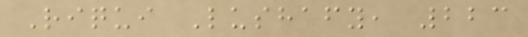Riqui Lushafy, 223
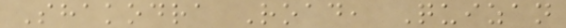Shakodra Road, Quizan
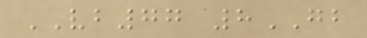VB77 8GB
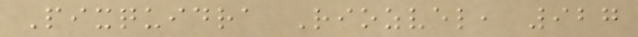Pixquidra Riozvel, 927
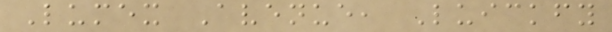Lumex Avenue, Luickfy
